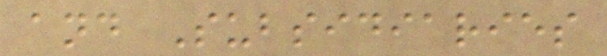and Subsidiaries
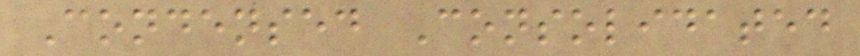Condensed Consolidated
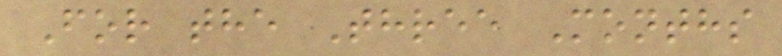For the Three Months
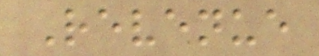Revenue
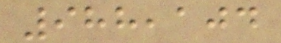988,104
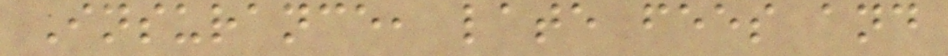Insurance, late fees and
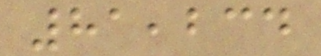81,234
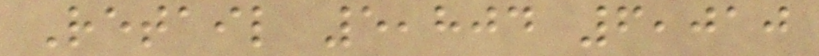Retail 5,804 6,010
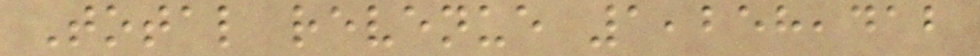Total revenue 1,258,412
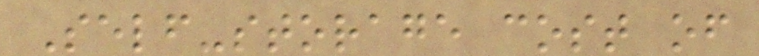Self-storage cost of
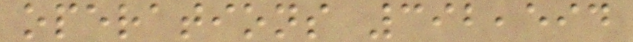operations 392,594
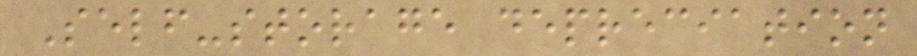Self-storage depreciation
